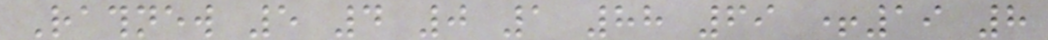Rathnew 5 4 0 1 88 69 +19 8
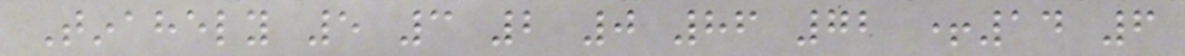Tinahely 5 3 2 0 86 72 +14 6
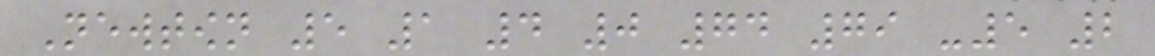Newtown 5 1 4 0 74 79 -5 2
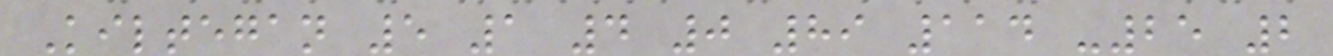Kiltegan 5 1 4 0 89 114 -25 2
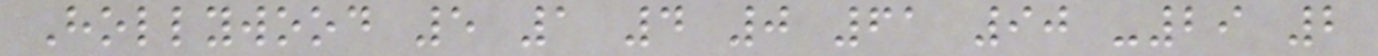Hollywood 5 1 4 0 61 90 -29 2
